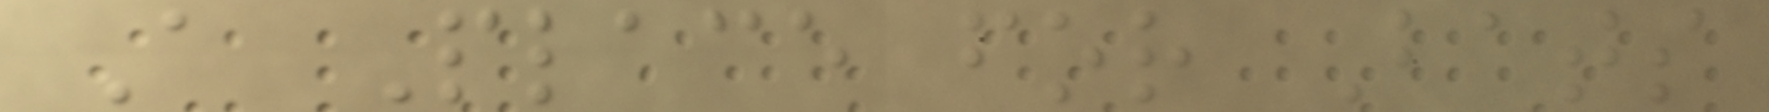A Place for Bats
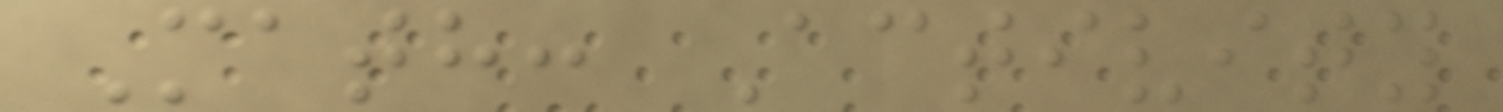Math: Activity
